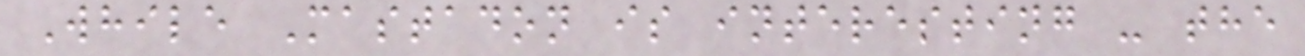While Mastadon is interesting - the
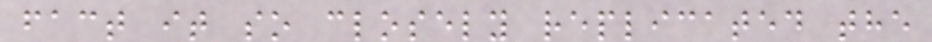fact it so closely replicated the
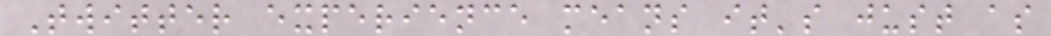Twitter experience means it's just as
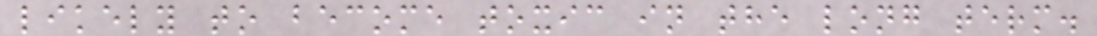likely to become toxic in the long term.
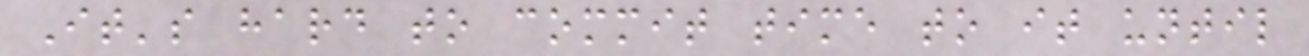It's hard to commit time to it until
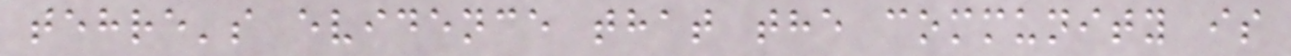tehre's evidence that the community is
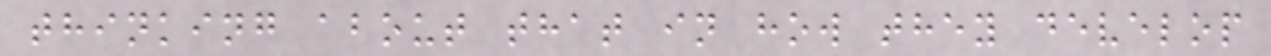thinking about that in how they develop
